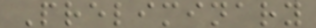Preliminary
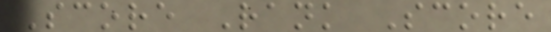Score Rank Score
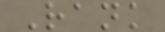Rank
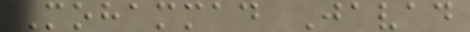Mohammad Javad
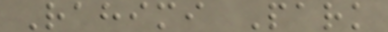Rahimi Park
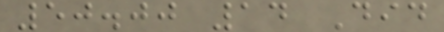50.00 14 Did
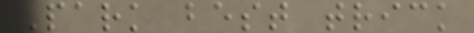Park best trick
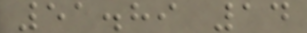51.89 14
